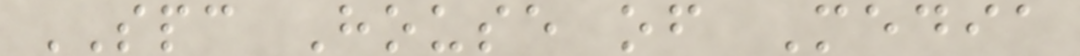SPC House of Media
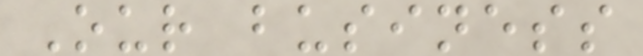Our business
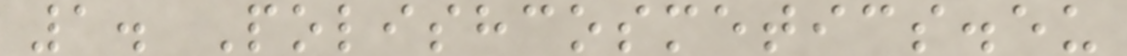1. Polishcosmetics.eu
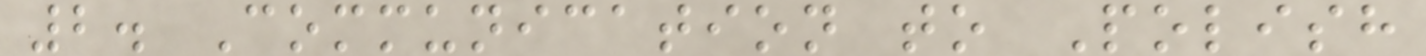2. Communication to Polish
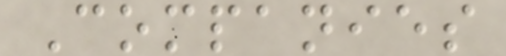Companies
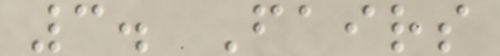3. Fairs
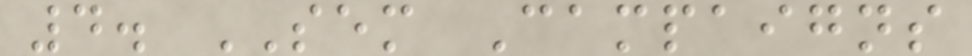4. SEM Campaigns
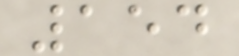154
